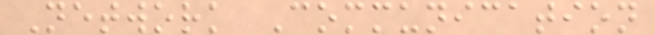Network Communication
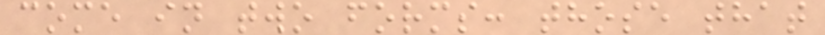come in two forms: those that
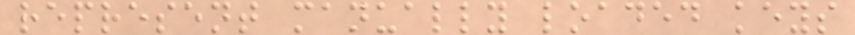represent manually loaded keys
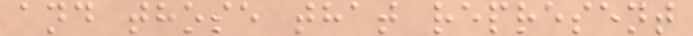and those that represent
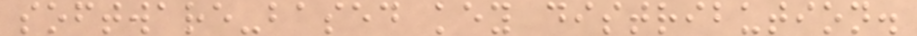software-based key distribution.
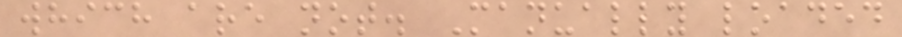which are not. Manually loaded
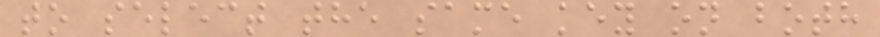to select the same key on both
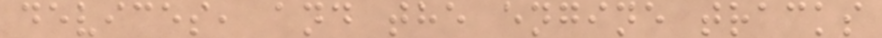devices, and the engine tracks
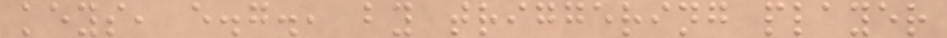keys, e.g., by triggering player
